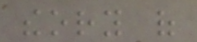theory of
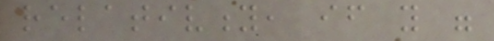relativity, if you were
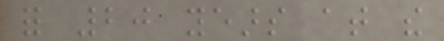for 20 years at the
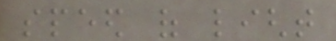speed of light
